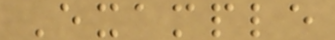Example
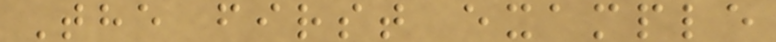The first example
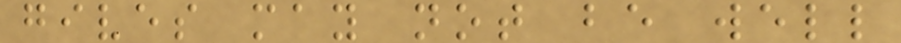gives may not be well
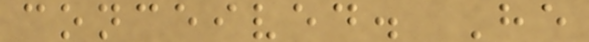conceived. He
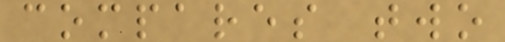compares two
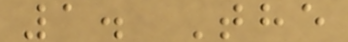1. The
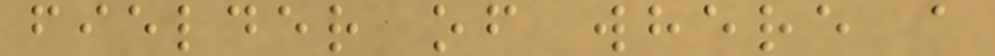fielder of where a
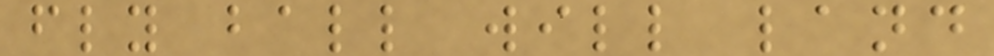fly ball will land
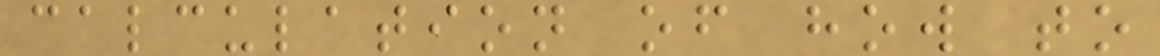calculation of how to
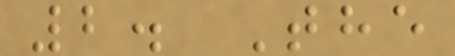2. The
